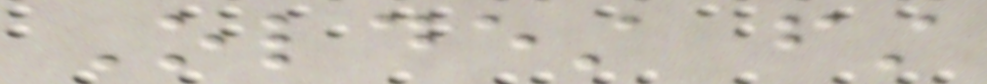Oldest first
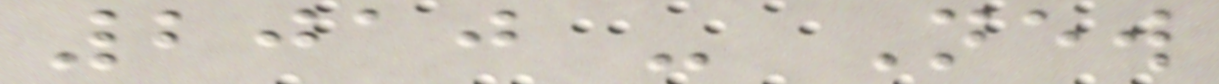2010 - New
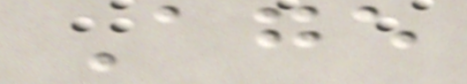Age
